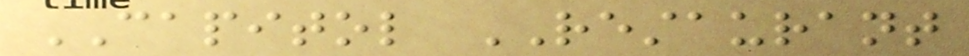CAPITOL RESTAURANT
